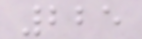225
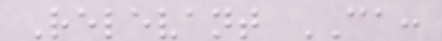Relevant CA:
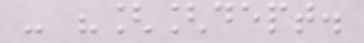- "[[dept.
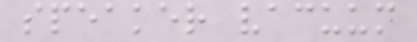speaker vacuum
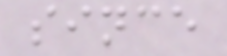since
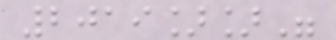2019]]"
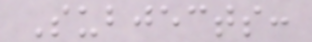Subjects:
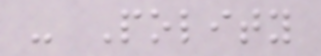- Polity
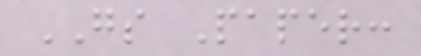GS Paper:
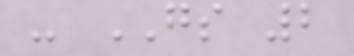- GS 2
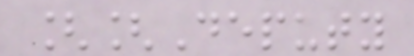[[Deputy
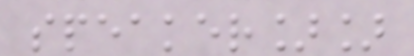speaker]]
